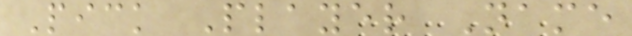Pick Player Name
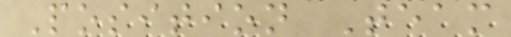Position Team
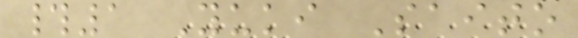#1 Yuki Saito
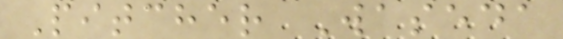Pitcher Waseda
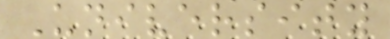University
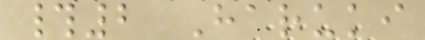#2 Haruki
